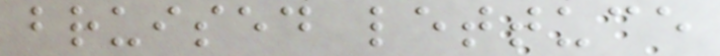bruised lettuce
